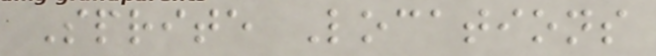Sprite Locations
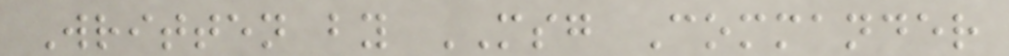Written by MSG Commander
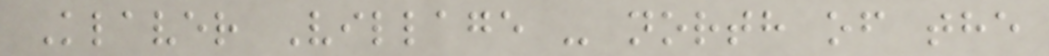Klaver Village - north of the
